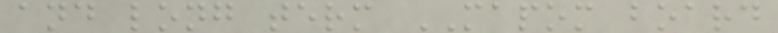and long term MAPOM board
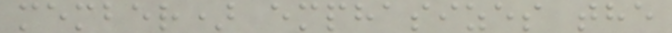member) emphasizes the
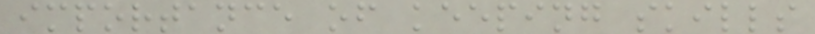importance of keeping skills
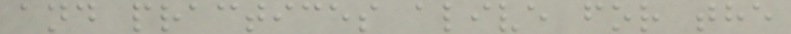and practices alive for the
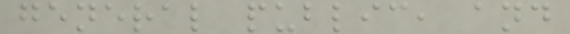general public, and
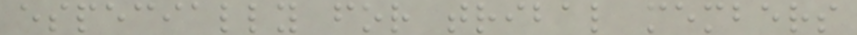especially for tribal members
